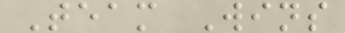Team Wins
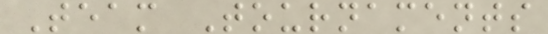Team Tournaments
